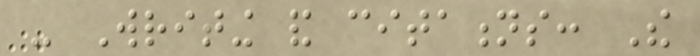- Writing and citations: The
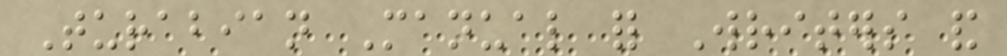Turabian Manual for Writers and
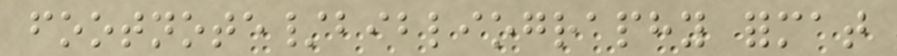footnote/bibliography format
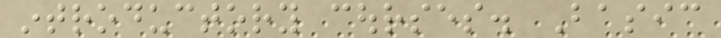introductory courses. Basic
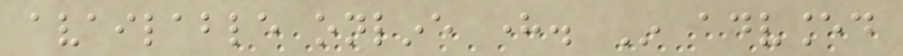available online here. In advanced
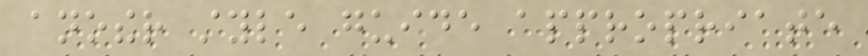another style guide appropriate
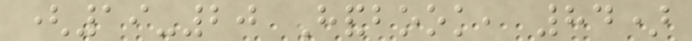(19-20 Handbook, 84)
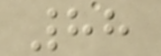88
